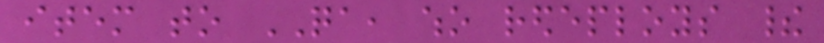item to QA, who redeploys their
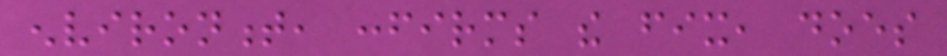environment, confirms the fix, does
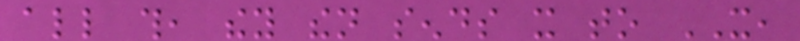all this, they then sends it to IT,
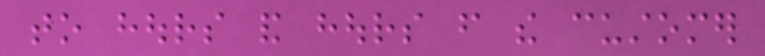to hours and hours from the customer
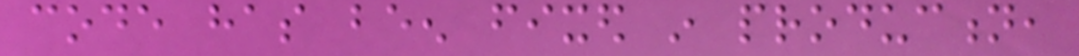code has been fixed in production,
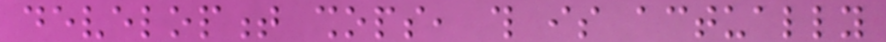development shops, this is actually
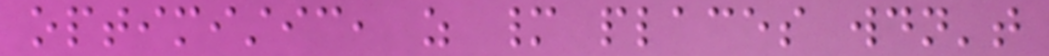optimistic, as many places wouldn't
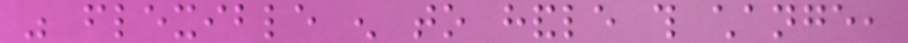was flexible enough to handle this change,
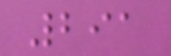291
